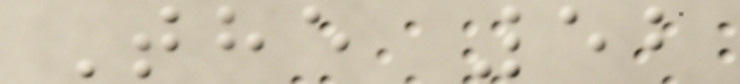The 52
